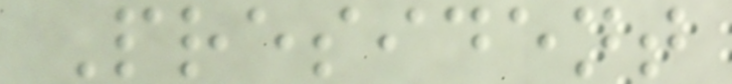President
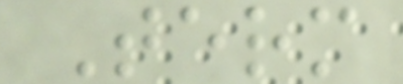Term
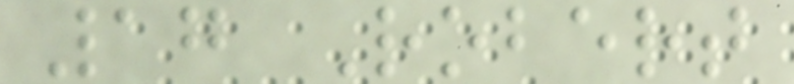17 Robert
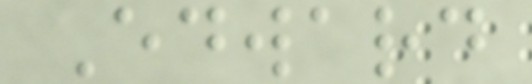Edward
